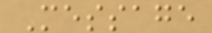Message
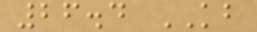26.4 KB
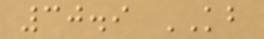30.9 KB
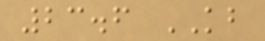23.6 KB
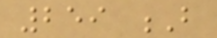259 B
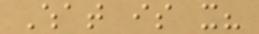What is it?
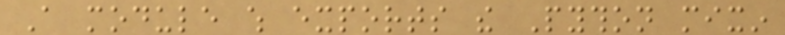A module which exports the Python mixin
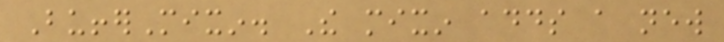BufferMixin. The mixin adds a new
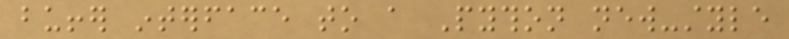buffer interface to a Python new-style
